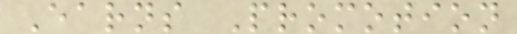Earns Promotion
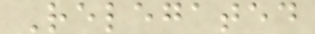Relegated
